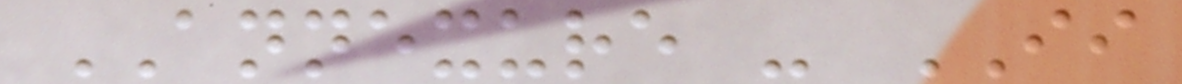ANNEXURE - II
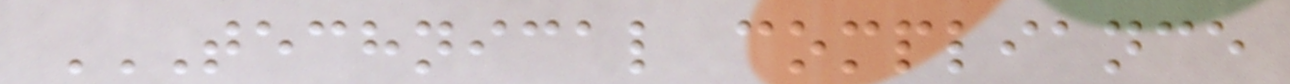TECHNICAL COMPLIANCE
